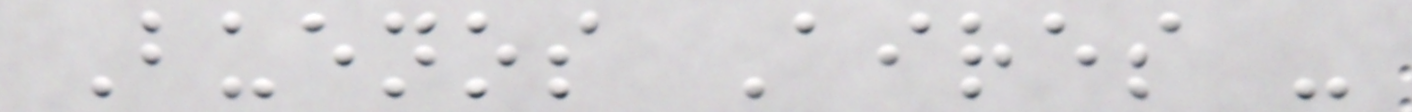Buenos Aires -
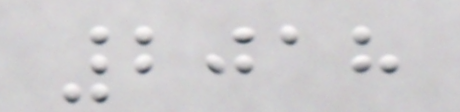2018
